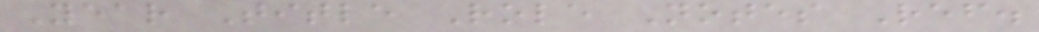Year Title Role Notes Ref.
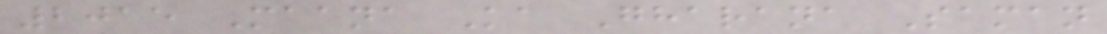2015 Maana Ka Gharana Saman
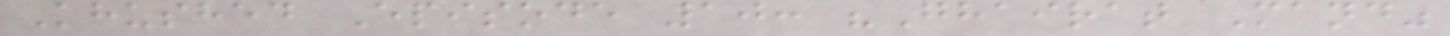Khushed Episode 10: "Ghairat Mand"
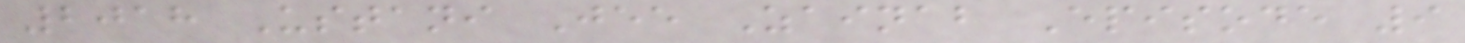2018 Ustani Jee Zainab Episode 9
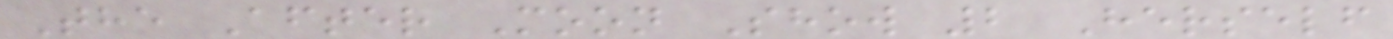The After Moon Show 2 Herself
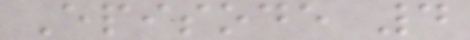Episode 4
